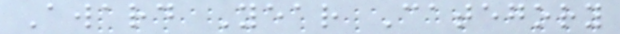Award Year Category
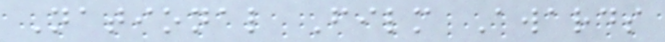National Film Awards
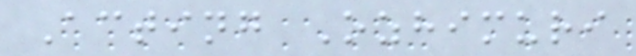Acting Ozhimuri
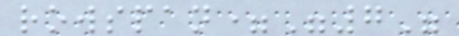rowspan="7"
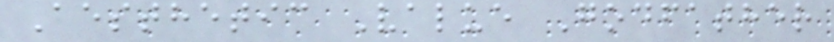Aesthetic Value Godfather
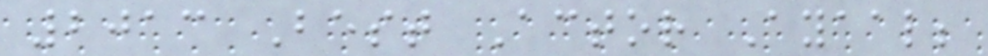2013 Best Actor Ayaal;
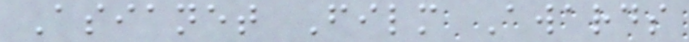Asianet Film Awards
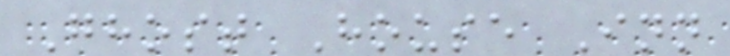Ghost House Inn
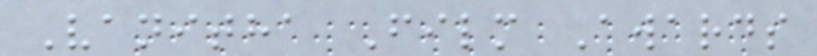Vanitha Film Awards
